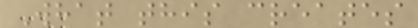What this creates
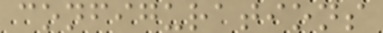configurations
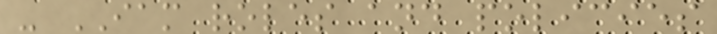- IAM roles and policies
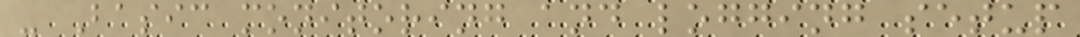- Basic monitoring and logging setup
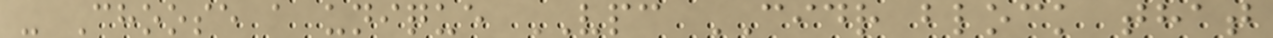- Choose a unique VPC CIDR block that
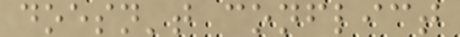doesn't conflict
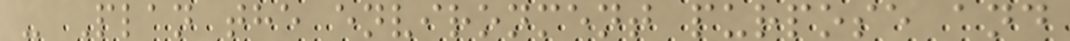- Plan the environment purpose and
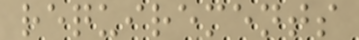requirements
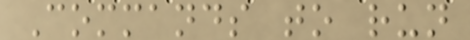Commands to run
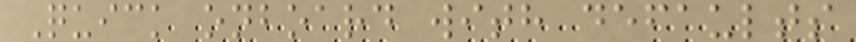Quick onboard with defaults
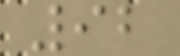92
